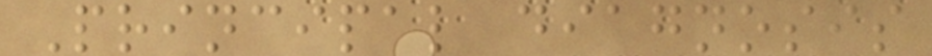Principal diagnosis
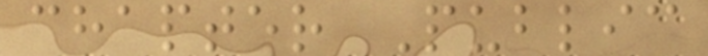chapter Public
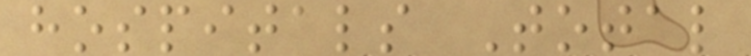hospitals Total
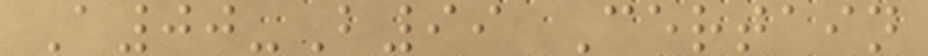A00-B99 Certain
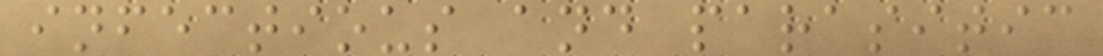infectious and parasitic
